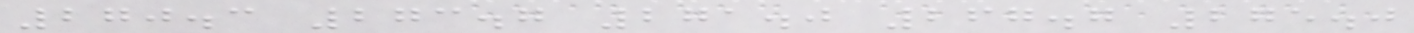270.3 273.7 271.0 267.7 275.0
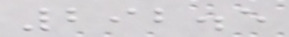292.5
